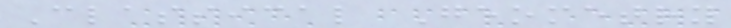Classical Geometry
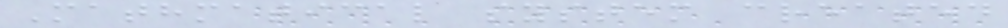Mathmatical system created
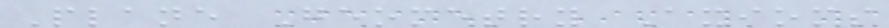Plane Geometry Axioms
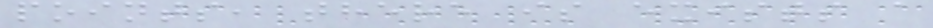points, there is exists a
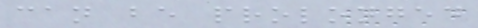can be prolonged
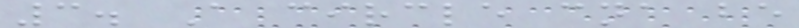3. A circle cna be
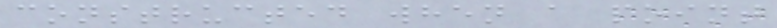constructed when a point
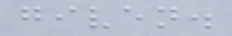given.
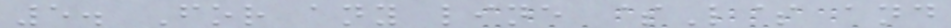5. For any line $L$ and
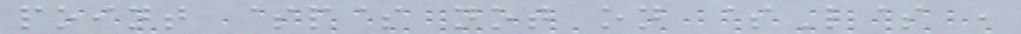point $p$ not on $L$ ,
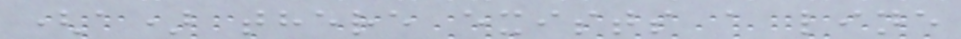(a) there exists a line
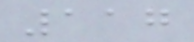117
